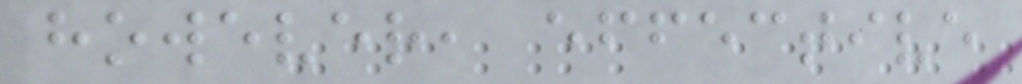however, effective
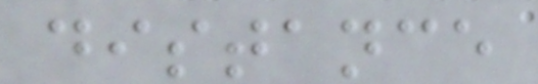distance
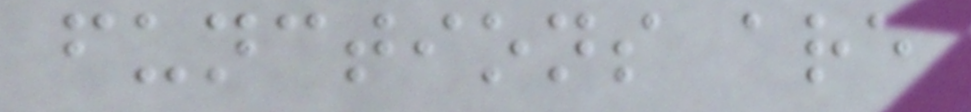functions are
